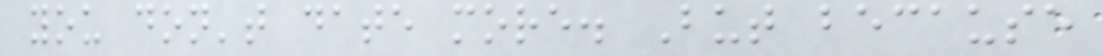you don't date more. But because
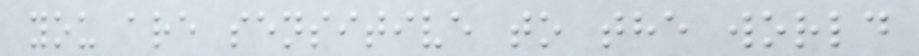you are sensitive to the world
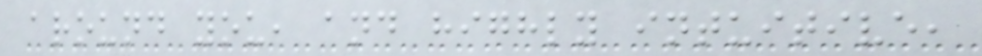around you, and highly intuitive,
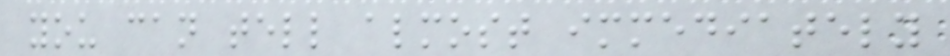you can tell almost immediately
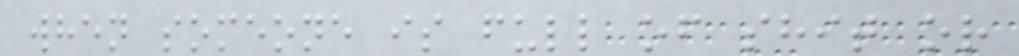when someone is full of shit or
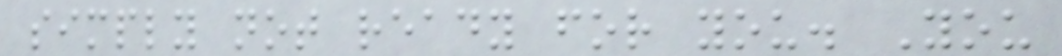simply not ready for you. You
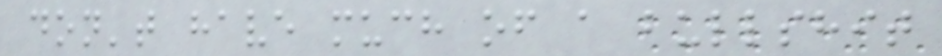don't have much of a bullshit
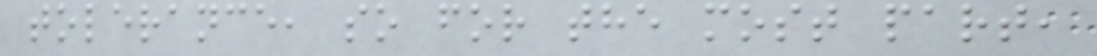tolerance, so for the most part,
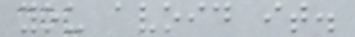you avoid it.
